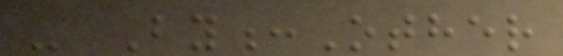- By:Other
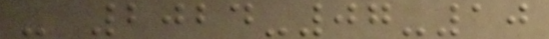- 2024-07-10
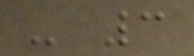- 3
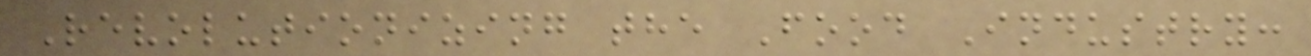Revolutionizing the Food Industry:
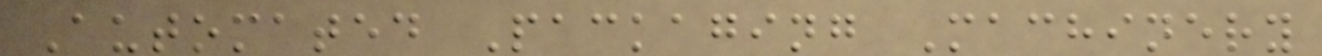Automated Packaging Machinery
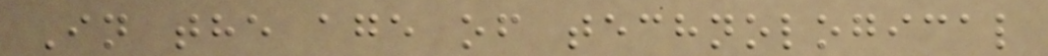In the age of technological
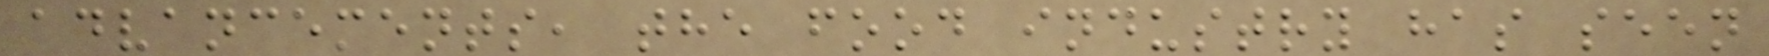advancements, the food industry has seen
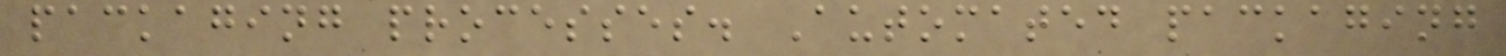packaging processes. Automated packaging
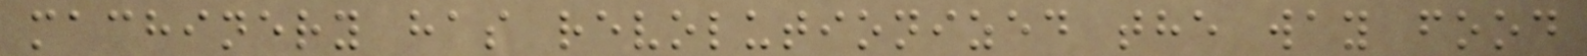machinery has revolutionized the way food
